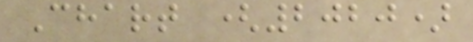Chart (2020)
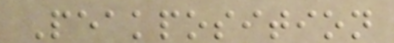Peakposition
